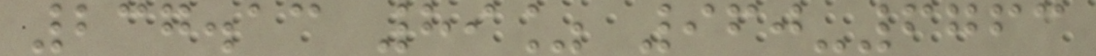237.13 89% 960-6763
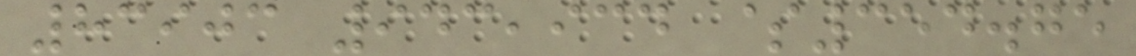83903 943,934 $354.75
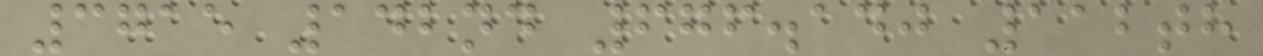3715 142nd 676.140 112th
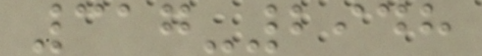317-2948
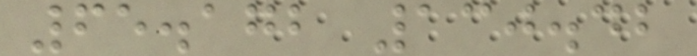65.172 130.42
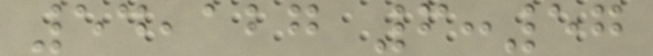54,127 6:57
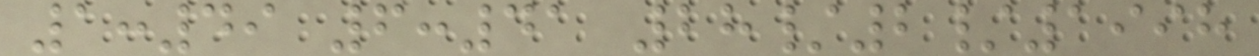1:49 6:41 28/2/1998
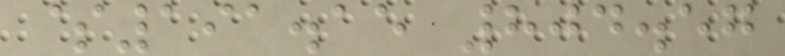$191.15 804.57
